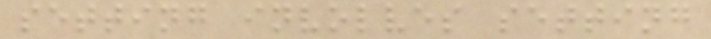setting involves setting
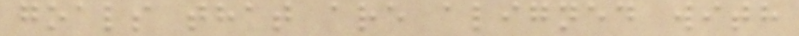goals that are aligned with
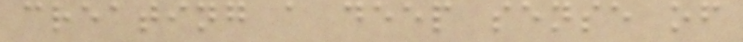creating a deep sense of
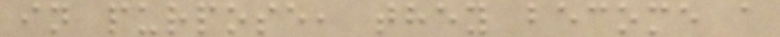in purpose, they become a
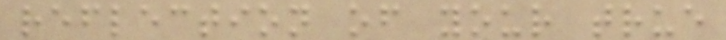reflection of your true
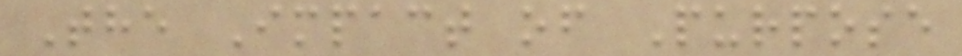The Impact of Purpose
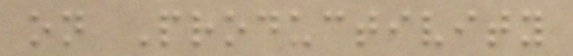on Productivity
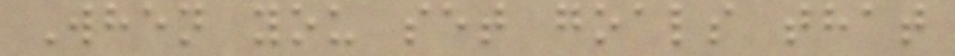When you set goals that
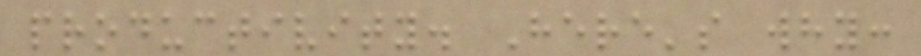productivity. Here's why:
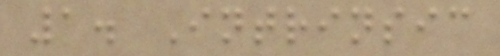1. Intrinsic
